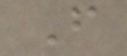F
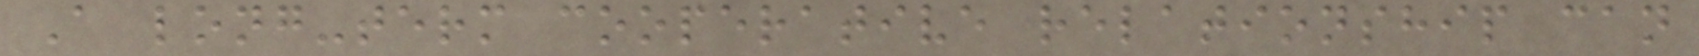A long-term cooperative relationship can
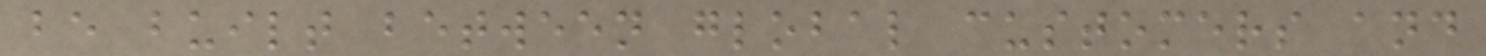be built between global customers and
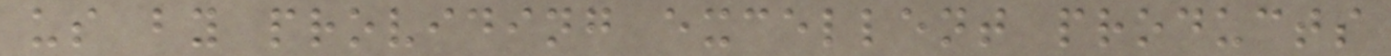us by providing excellent products
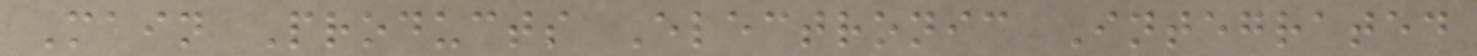Main Products Electronic Integrated
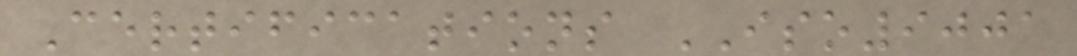Certifications ISO9001
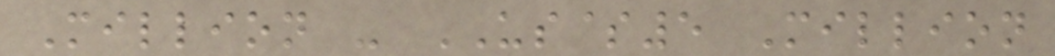Million - US$5 Million
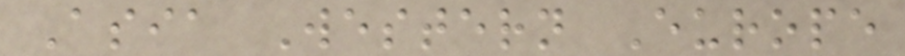Asia Western Europe
